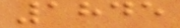1845
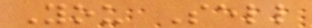You Sell
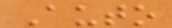Auto
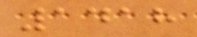1418
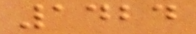1424
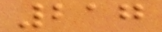217
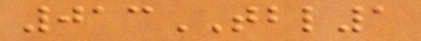013TBL1
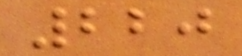220
